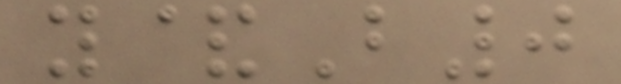y&B0
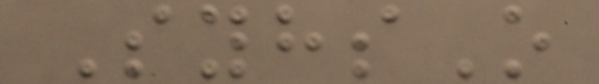SyhsO
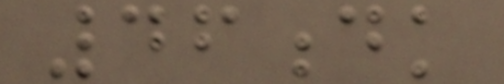46dk
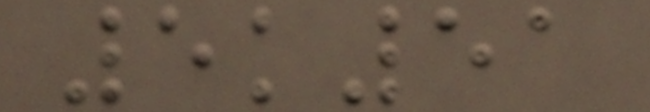5k51
